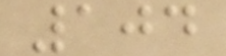104
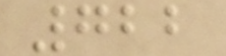722
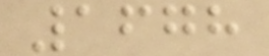1678
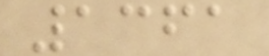1361
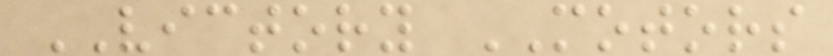VICTORY MOTORS
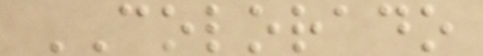COLORADO
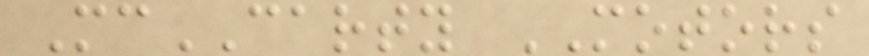McCARTY MOTORS
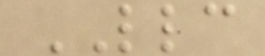LLC
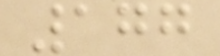177
